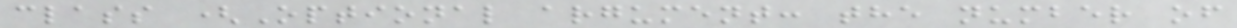class (Optional argument: the number of
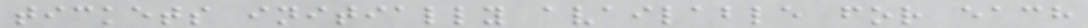tickets initially available for each
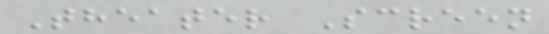Theater Screen
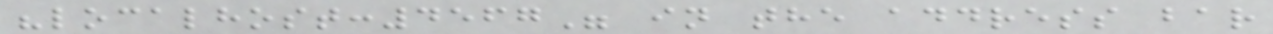"localhost:4567" in the address bar
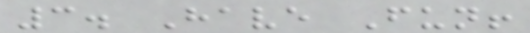3. Have Fun!
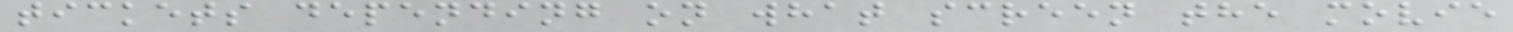tickets depending on what screen the movie
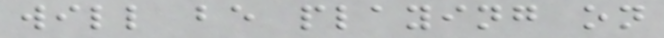will be playing on
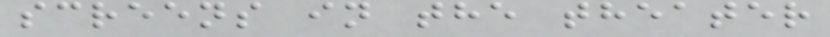screens in the theater
